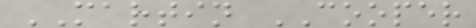MARTIN COOPER
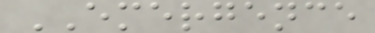EMERGENCE
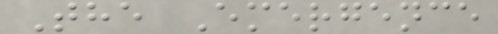The Emergence
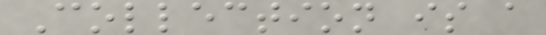Collection is a
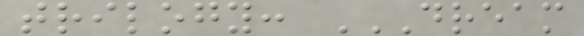trilogy: DREAM
